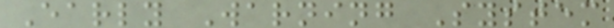Early Warning System
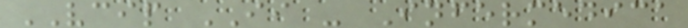VCIP II - Infermedica
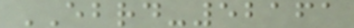EBRD-52161
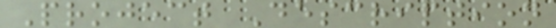Project Description
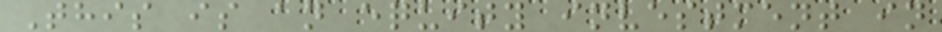This is an equity investment in
